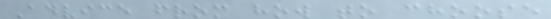Advice from how to choose
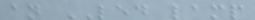an LED lamp
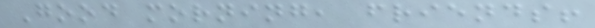Good morning, friends!
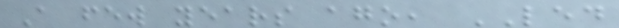A few years ago, LED
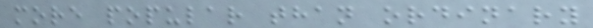more popular than ordinary
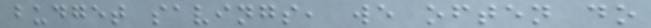budget savings, we often do
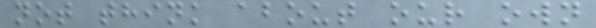not think about our own
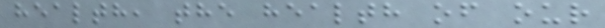health, the health of our
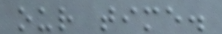our time.
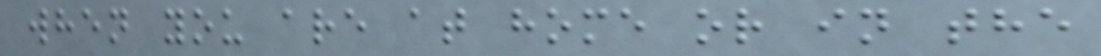when you are at home or in the
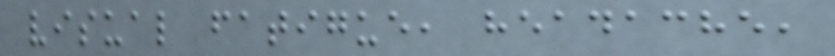visual fatigue, headache,
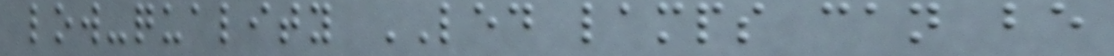low-quality LED lamps can be
